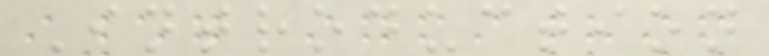Introduction
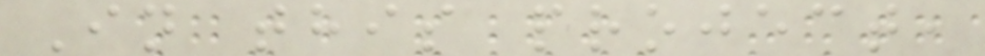In this project,
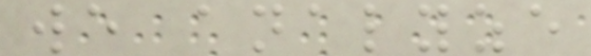we analyze
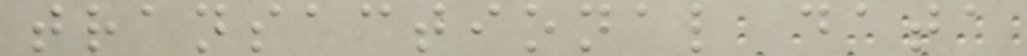transactional data
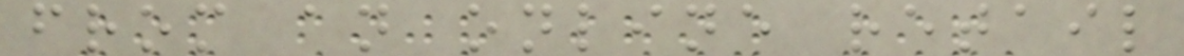from an online retail
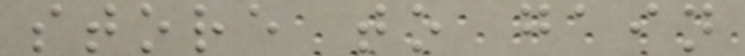store to gain
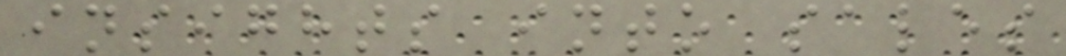insights into sales
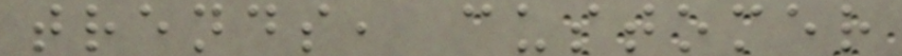trends, customer
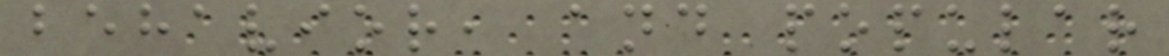behavior, and popular
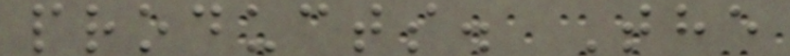products. The
